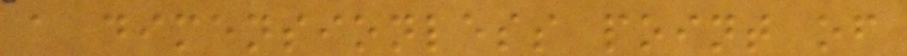a dimensionless point of
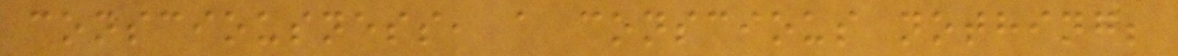consciousness, a conscious nothing;
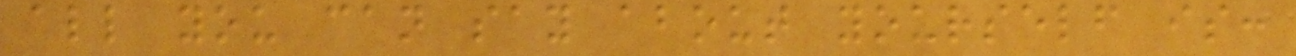all you can say about yourself is:
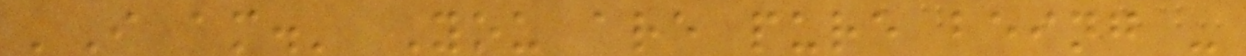'I am.' You are pure being -
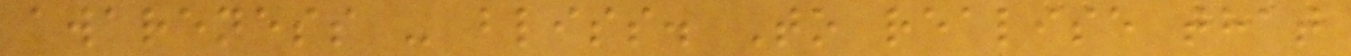awareness - bliss. To realise that
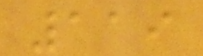119
